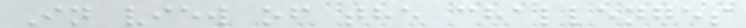In view of the challenges
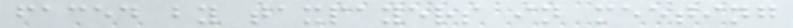faced by taxpayers in meeting
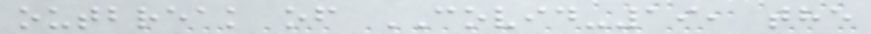outbreak of COVID-19, the
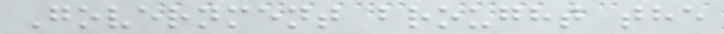Government brought the
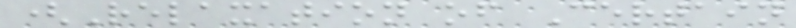(Relaxation of Certain
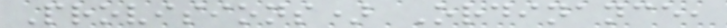Provisions) Ordinance,
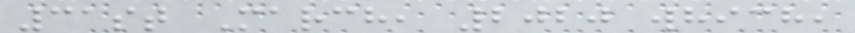31st March, 2020 which,
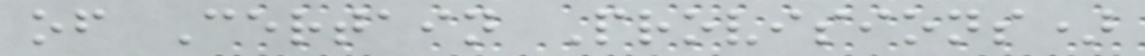of Certain Provisions)
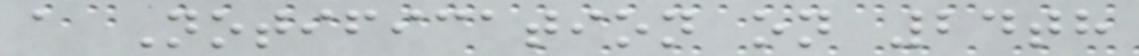a Notification on 24th
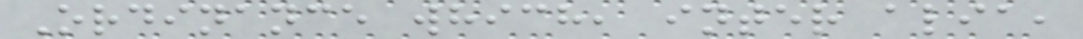Ordinance which, inter alia,
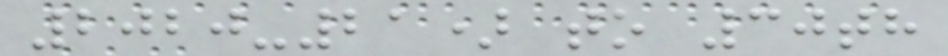2020-21) to 30th
